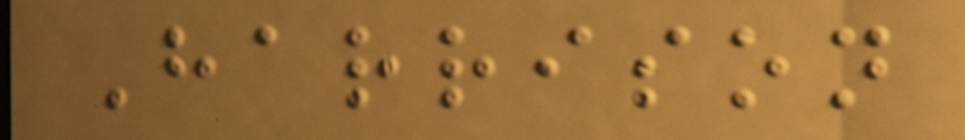Harrison
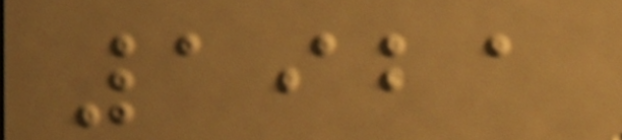1921
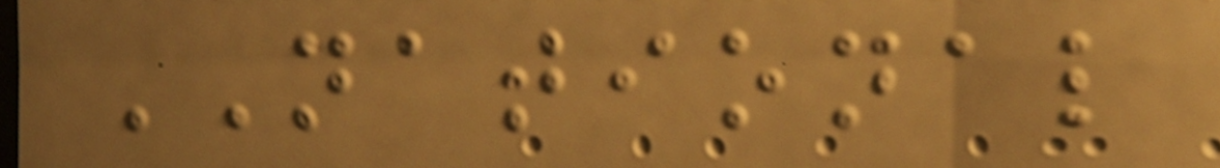NATIONAL
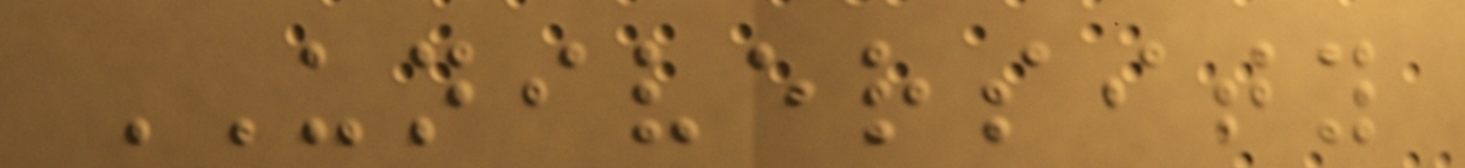UNIVERSITY
